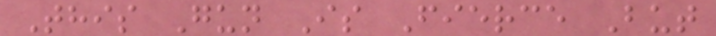This Gun Is Fierce But
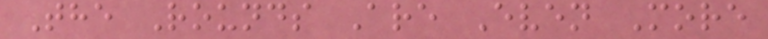The Rounds Are Even More
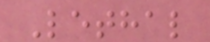Lethal
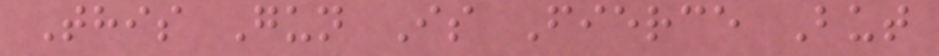This Gun Is Fierce But
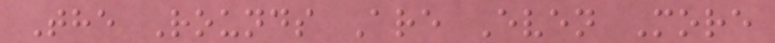The Rounds Are Even More
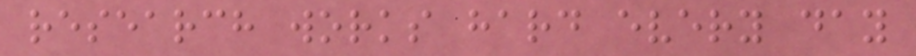research works hard every day
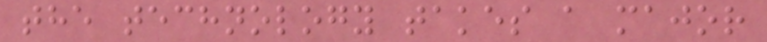the technology takes a major
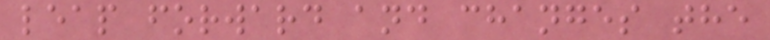leap forward and changes the
